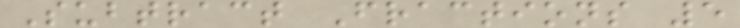Subtract Fractions 5
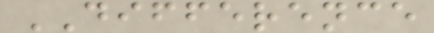DIFFERENCE
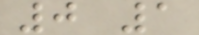0 1
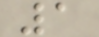1
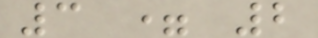3 = 2
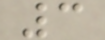3
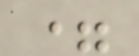=
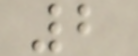2
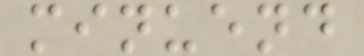minuend
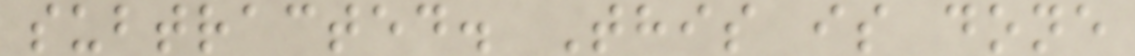subtracted. This is done
